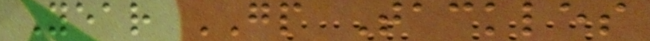Year GP Tackles
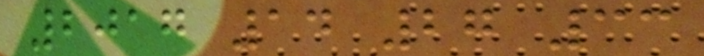2017 14 27 33
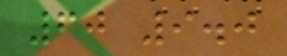60 9.0
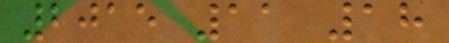2015 11 18
